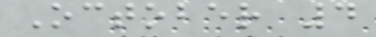October 4
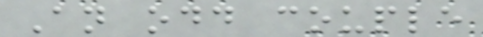An odd couple
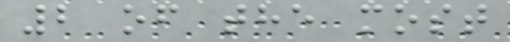2 of the most
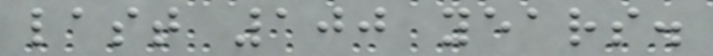last 100 years.
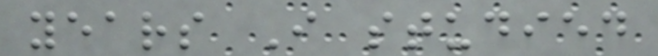years I studied
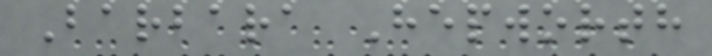Barbara Hepworth
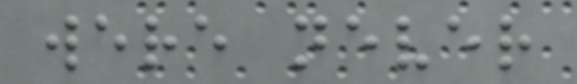were never
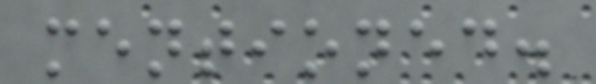mentioned.
